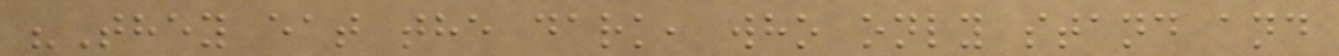"They eat the dark, who only stand and
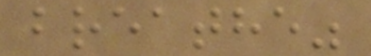breathe"
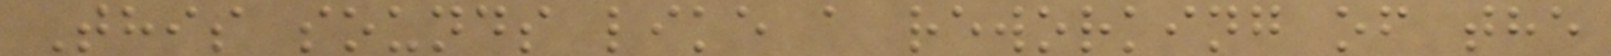This sounds like a reworking of the
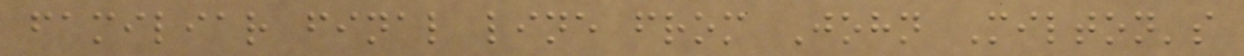familiar final line from John Milton's
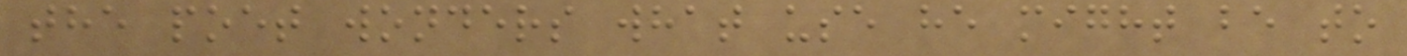the poet wonders what use he might be to
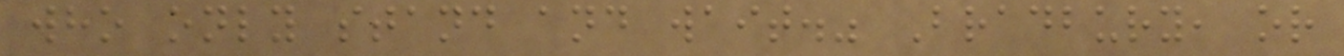who only stand and wait." Bradbury, or
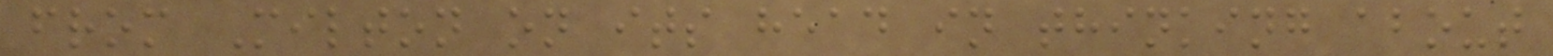from Milton on its head in thinking about
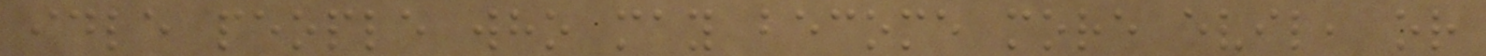idle people who may become more evil, or
